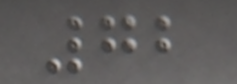72
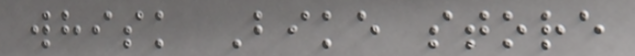whisk Bike store
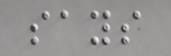says
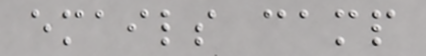emails camp
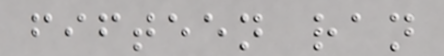fifteen ran
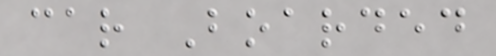car Boarded
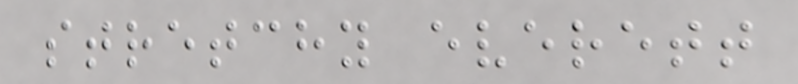stretchy everett
